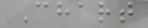Chart
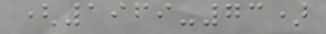(1969-73)
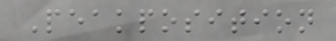Peakposition
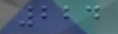224
